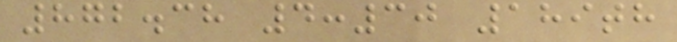872.38 4:30 189th
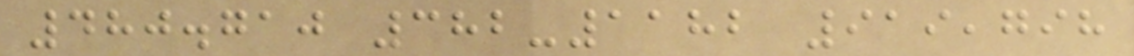480.710 382-1182 919,798
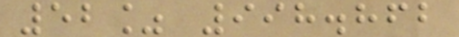52% 998.862
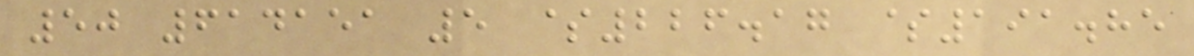50 614151 5 $226.17 $191.85
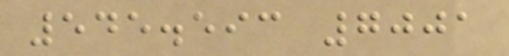545.593 7001
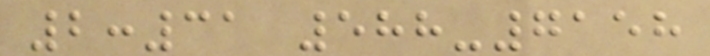2:31 588-7158
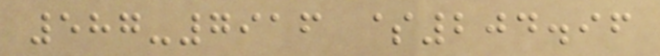587-7916 $204.96
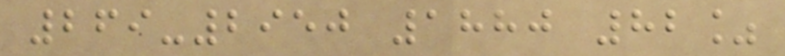269-2950 1880 82%
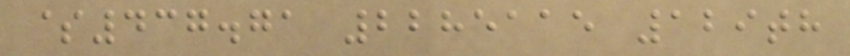$437.71 2285115 129th
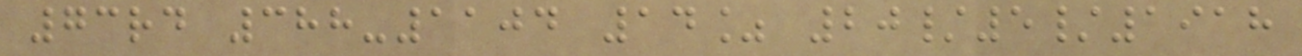73rd 388-1104 14% 20/5/1918
